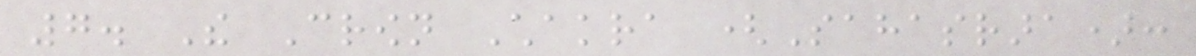7. The Crown Chakra (Sahasrara):
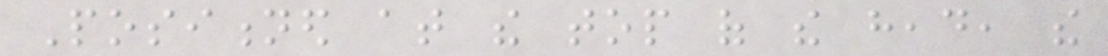Positioned at the top of the head, the
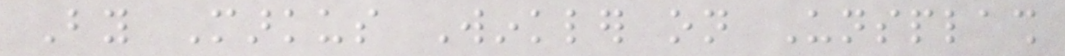By Markus Winkler on Unsplash
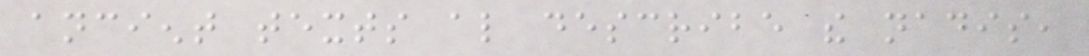ancient texts also describe the nadis,
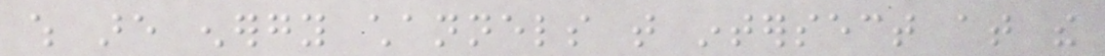which are energy channels that intersect at the
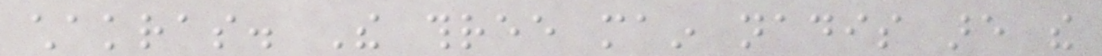chakras. The three main nadis are the
